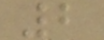2
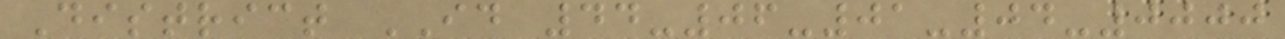District ID 44-06-01-04-0000
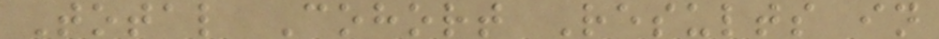Total Cohort Results in
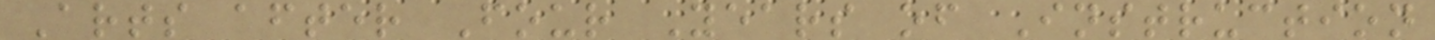Arts after Four Years of Instruction
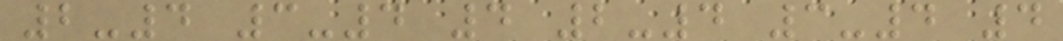2-4 3-4 4 2-4 3-4 4
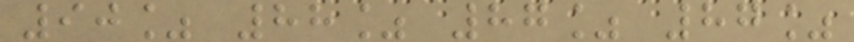90% 88% 87% 87%
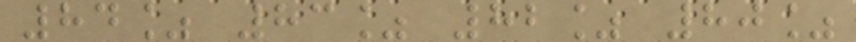84% 83% 82% 80%
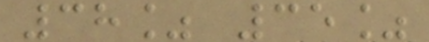38% 35%
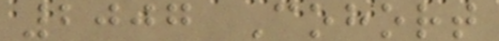2007 Cohort
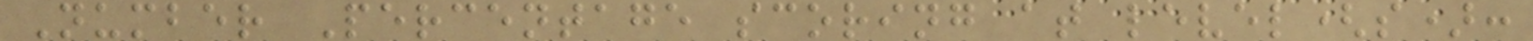Number Percentage scoring at level(s):
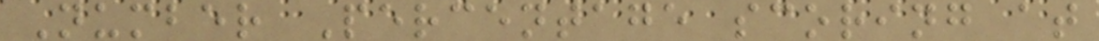Number Percentage scoring at
